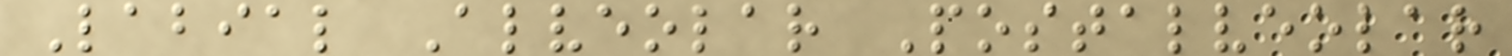Labial Alveolar Postalveolar
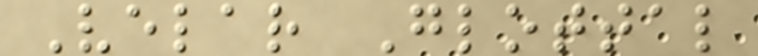Velar Glottal
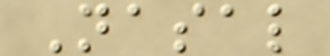Nasal
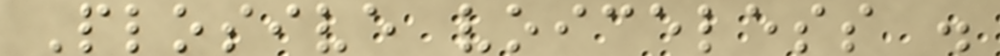Plosive voiceless .
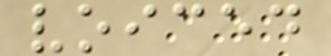voiced
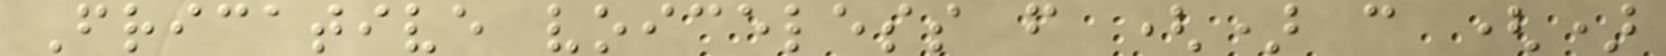Fricative voiceless f () c ()
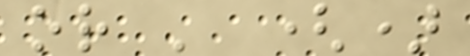or ' ()
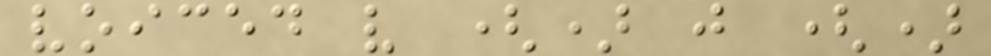voiced v () j ()
